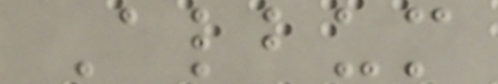Album
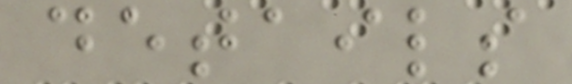details
